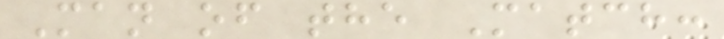Man of the Match:
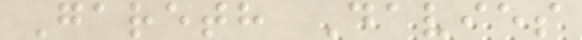Gareth Davies
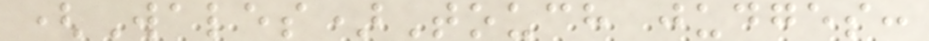(Wales)Touch judges:
